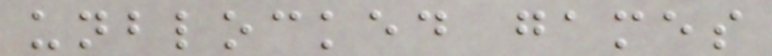unblocked games
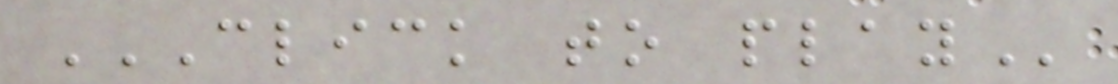CLICK TO PLAY
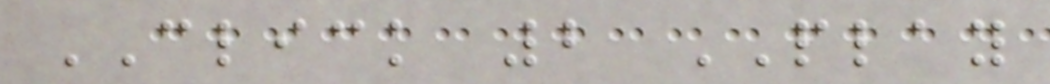CLICK 2 PLAY
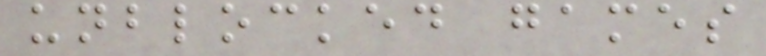unblocked games
